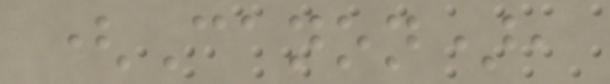(Canon),
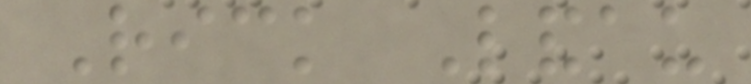Rick Landau
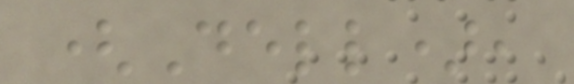(Dell),
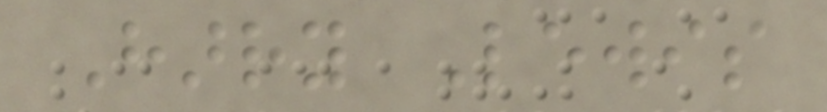Harry Lewis
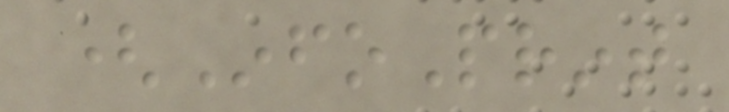(InfoPrint
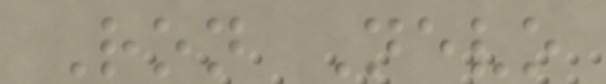Ron Nevo
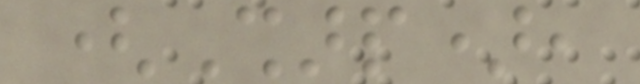(Sharp),
